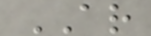AR
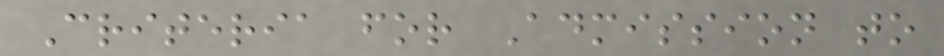Criteria for Admission to
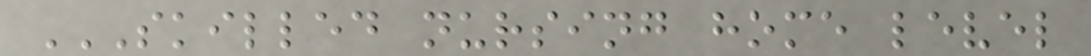SKILLED NURSING HOME LEVEL
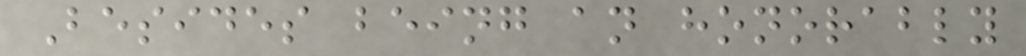Besides being an honorably
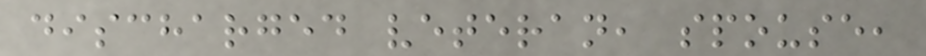discharged veteran, spouse,
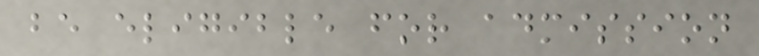be eligible for admission
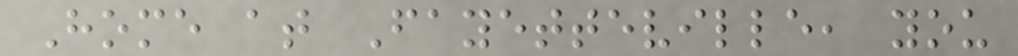Home at Fayetteville, you
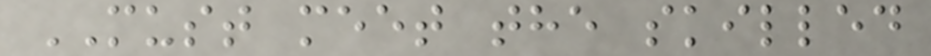MUST meet the skilled
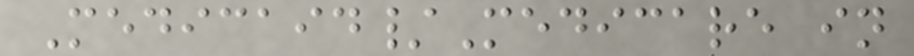Medicaid/Medicare in
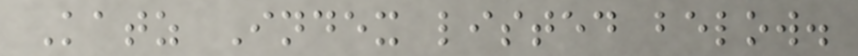Katz Index listed below.
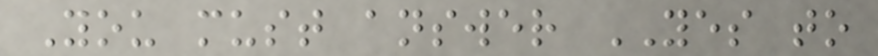You must answer YES to
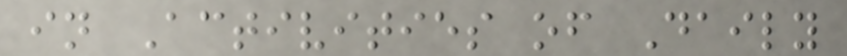in Activities of Daily
